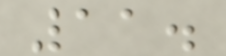11.
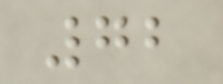72
